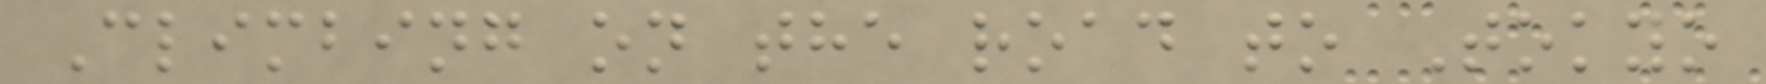Climbing on the road to Tokyo
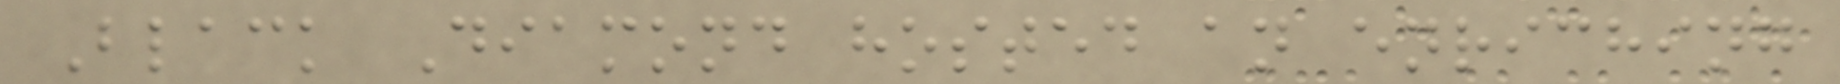Black Diamond hosted an enriching
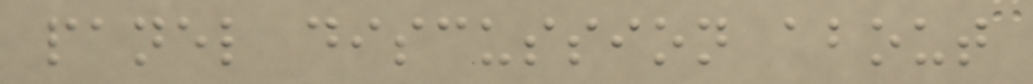panel discussion about
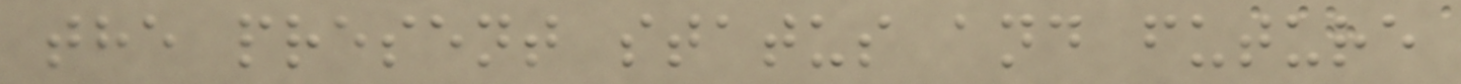the present status and future
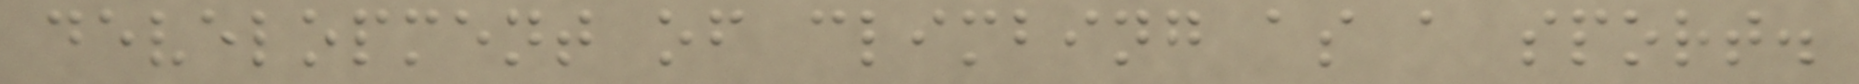development of climbing as a sport.
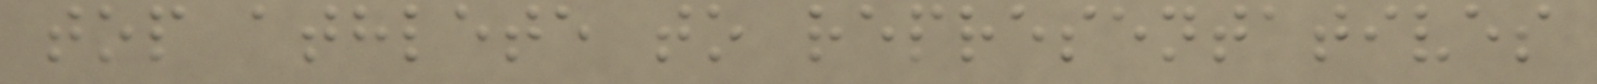top athlete to representatives
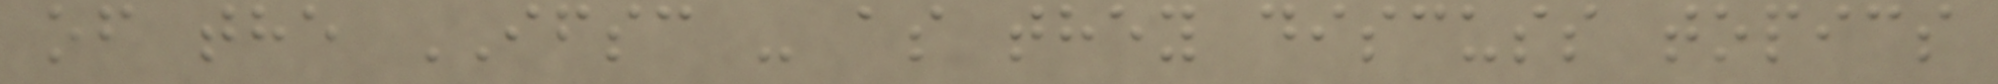of the IFSC - as they discuss topics
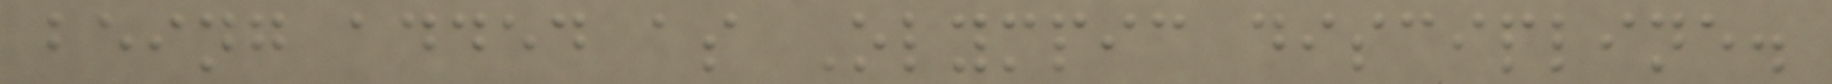being added as Olympic discipline.
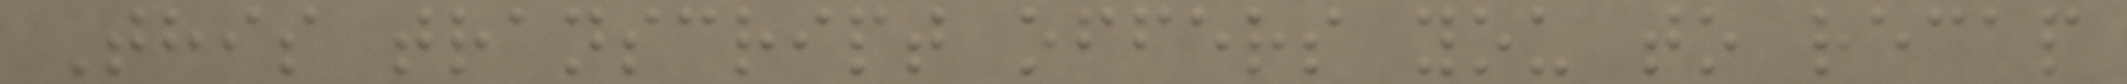This transcript offers you to recap
